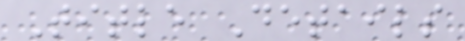Title Details
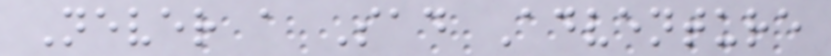Never a Sad Adventure
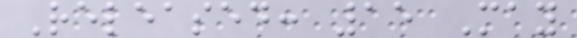Released: 15 May
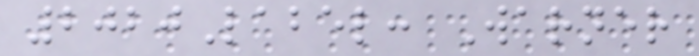2020Label: Warner
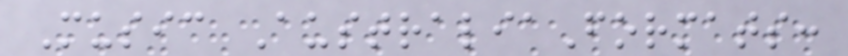Music AustraliaFormats:
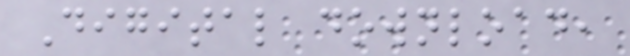Digital download,
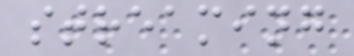streaming
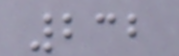232
